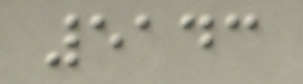5143
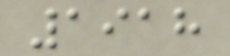1918
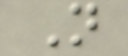N
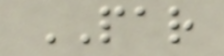PAR
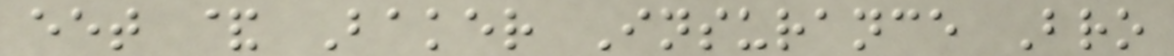eet & Baker Insurance Bro
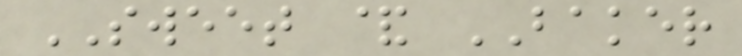SWEET & BAKER
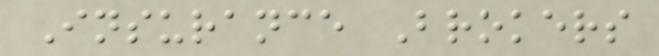Insurance Brokers
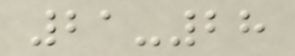21-28
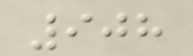908
